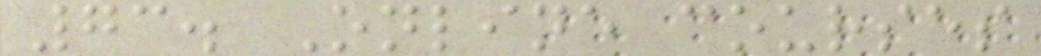73. Online courses
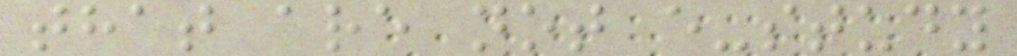that are not e-study
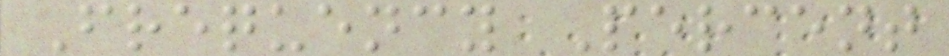Frequency Percent
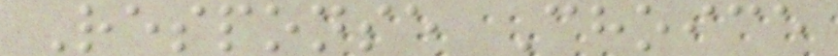Response Choice
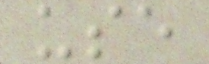use
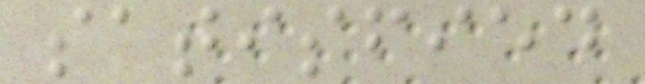satisfied
